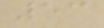53
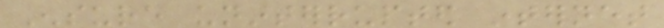Ensure uninterrupted internet
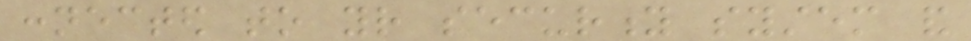connected to your security system and
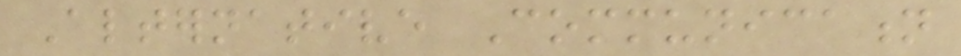Alternative Communication
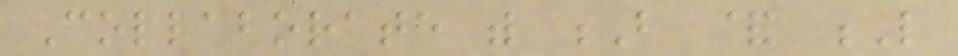Collaborate with B & L
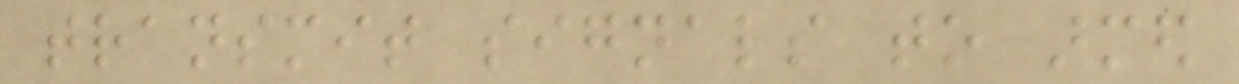transmit signals to armed
